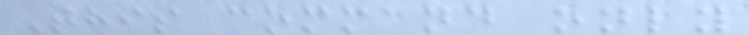This command only
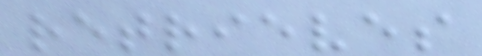retrieves
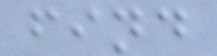find
